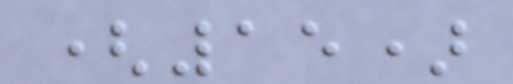(15)
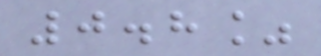0.8%
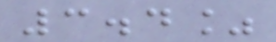3.4%
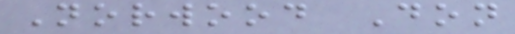Norwood Don
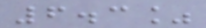6.3%
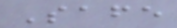Safe
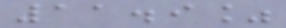11.9%
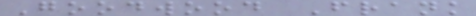Goodwood Frank
